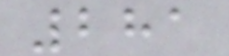281
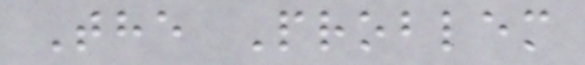The Problem
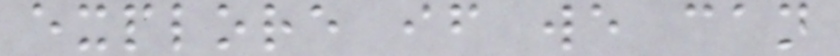explore if we can
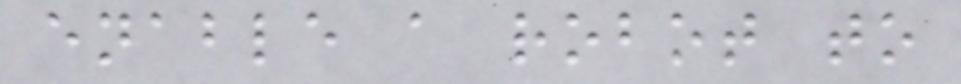enable a robot to
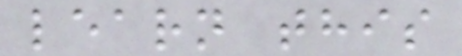learn this
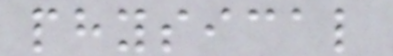physical
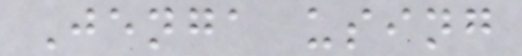Jenga using
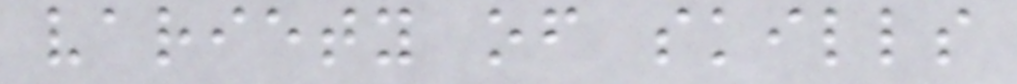variety of skills
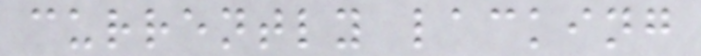currently lacking
